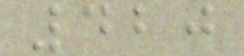420
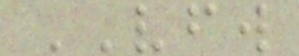VFW
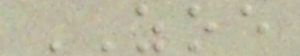ZOE
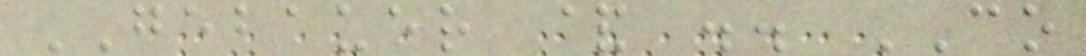GEBAUER & .. CO
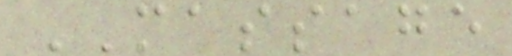MASSAGE
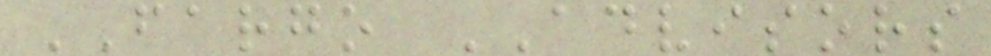FARGO ADVISORS
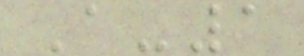A-1
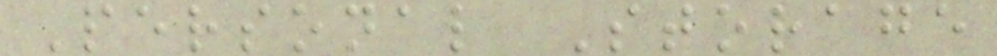Personal Storage
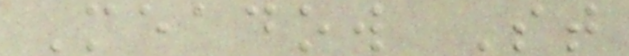Meadow St
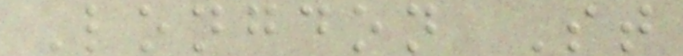Longdon St
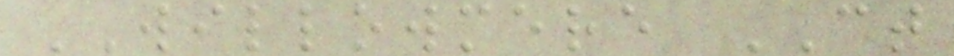WILLOWMERE CT
